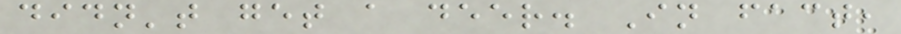didn't get a deer. In fact,
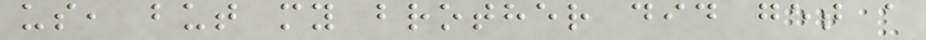us, but my brother did get a
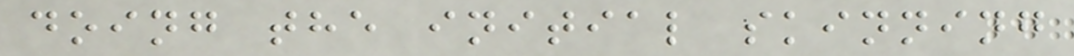doing the initial skinning
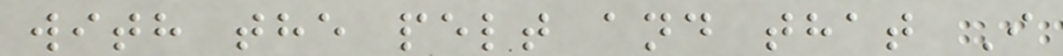with the pelt and that I
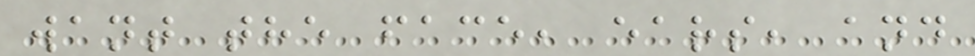want the face, ears, and
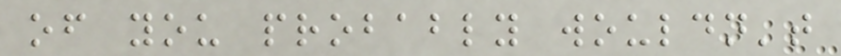of you probably wouldn't
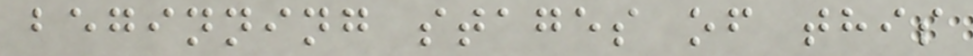beginning stages of this
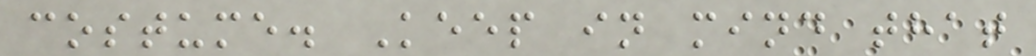costume. Keep in mind that
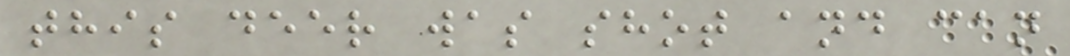this deer was shot and can
